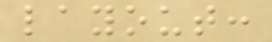layout:
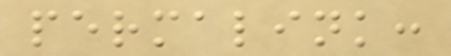permalink:
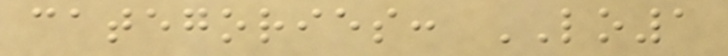categories: LO1
